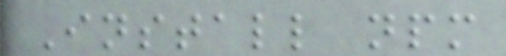Install npm
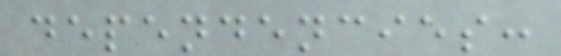dependencies:
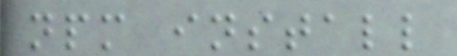npm install
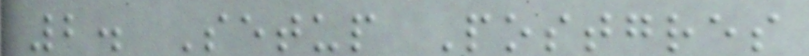2. Setup Postgres
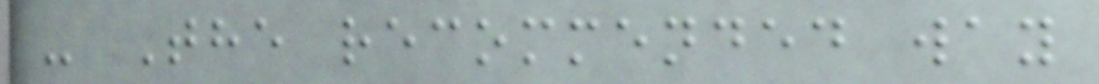- The recommended way
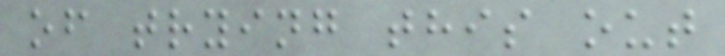of trying this out
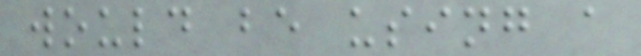would be using a
